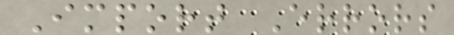Import Errors
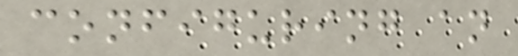configuring an
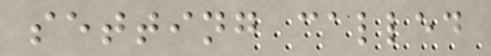setting called
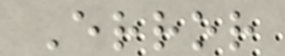Error
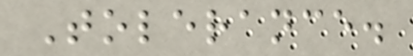Tolerance.
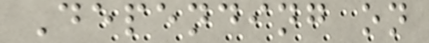Depending on
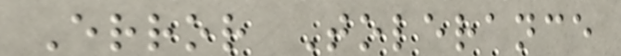Error Tolerance
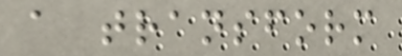a transform
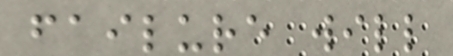failure will
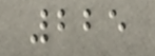225
